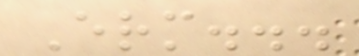Erm...
